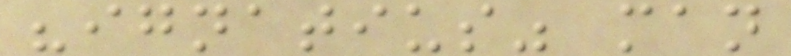"ignatius" man
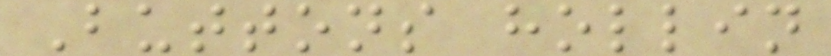Buttons hollin
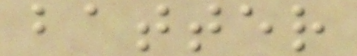batter
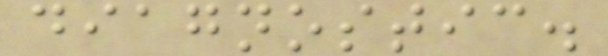diagnostic.
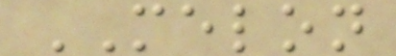MELON
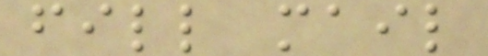fill mail
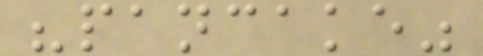"pancake"
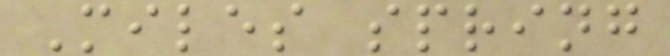Miles spring
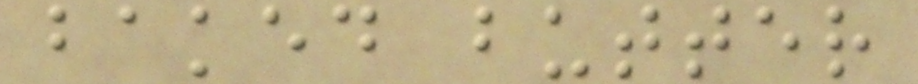baked butter
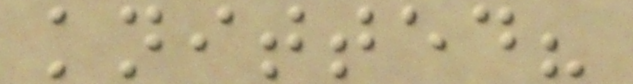knitted?
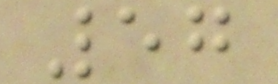57
